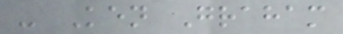- Ken Graham
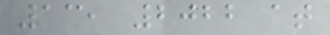13, 2022 at
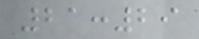21:29
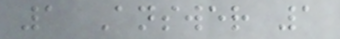1 Answer 1
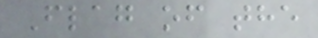Flag of the
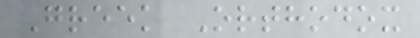Greek Orthodox
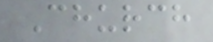Church
